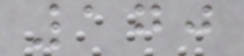170
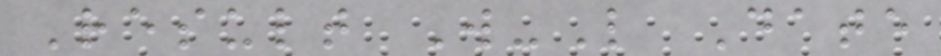Result W-L Date
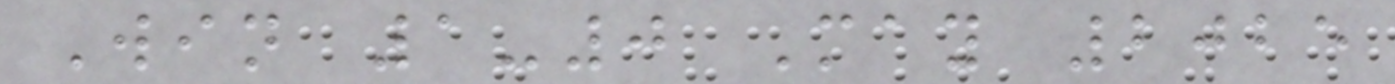Win 1-0 May 2025
